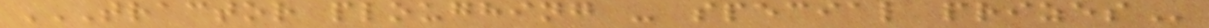TRACTOR PLOUGHING - SPECIAL PRIZES
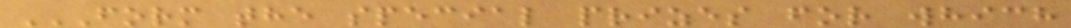FORM THE SPECIAL PRIZES FOR WHICH
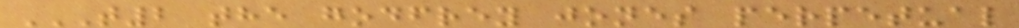T2 THE GODFREY JONES PERPETUAL
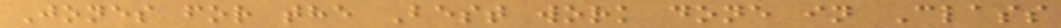Jones for the Best work done in Class
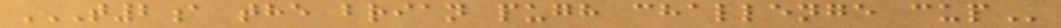T2A THE BRIAN PUGH CHALLENGE CUP
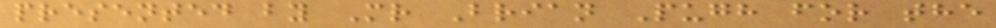presented by Mr Brian Pugh for the
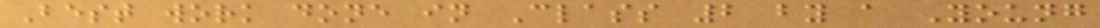Best work done in Class 2 by a Young
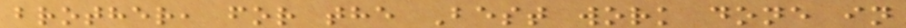brother, for the Best work done in
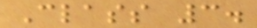Class 3.
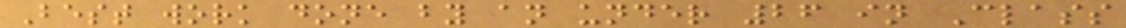Best work done by an under 26 in Class
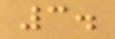3.
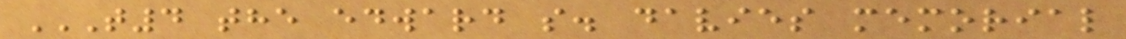T4 THE EDWARD S. DAVIES MEMORIAL
